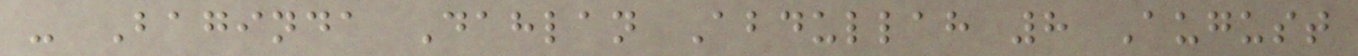- Baginda Dahlan Abdullah 8 August
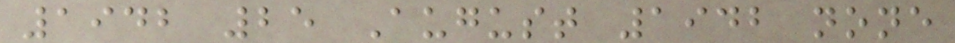1942 25 August 1942 none
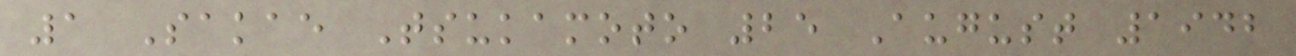1 Sakae Tsukamoto 25 August 1942
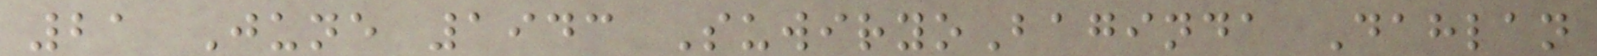21 June 1943 SuwiryoBaginda Dahlan
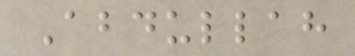Abdullah
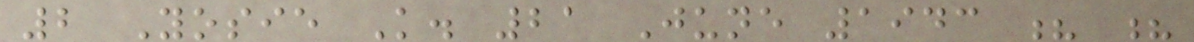2 Yosie K. 21 June 1943 ? ?
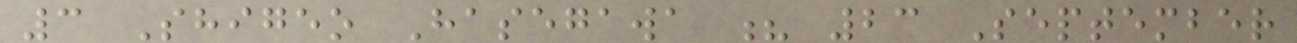3 Shigeo Hasegawa ? 23 September
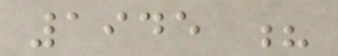1945 ?
